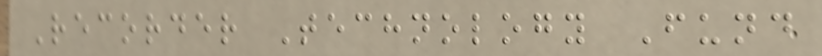Recorder Technology Fund
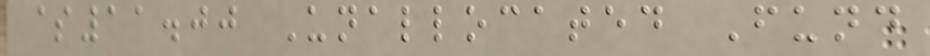$11.00 Unallocated Fund
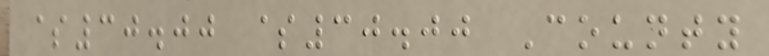$30.00 $30.00 County
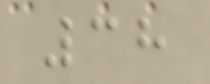38
